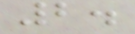2.
